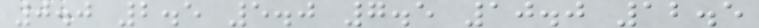0.0 2.5 5.0 7.5 10.0 12.5
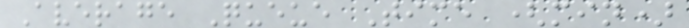Average Queue Time (min)
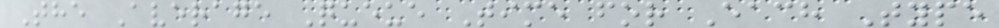The Average Queue Time for Each Type
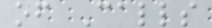of Calls
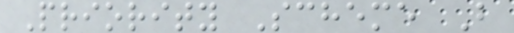Priority Scheme B
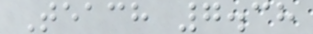Teach 7.38
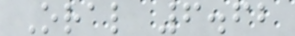Oral 6.62
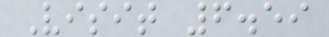Visit 6.59
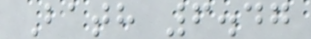Bath 6.47
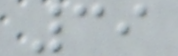39
